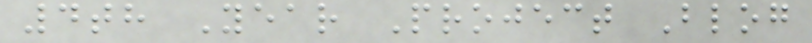4th Year Project Blog
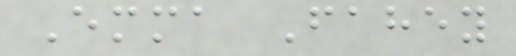Emma Fahey
